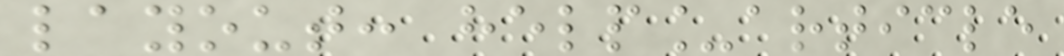layout: help_article
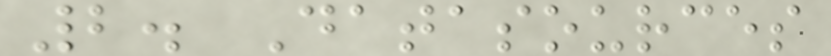2. Datasources
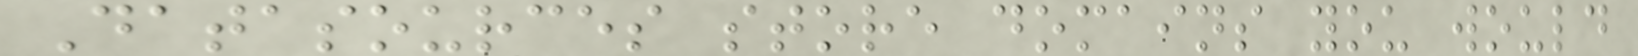Datasources store domains you would
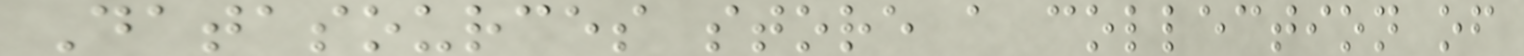Datasources store a collection of
